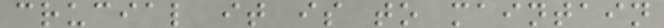crucial it is to maintain
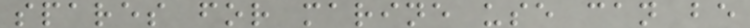spares for marine use can be
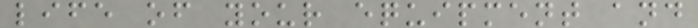life of your equipment and
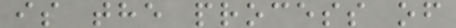is the process of
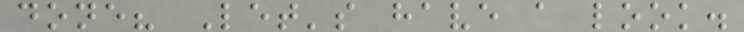done? Let's have a look.
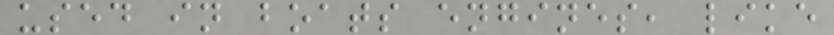used in boats engines, like
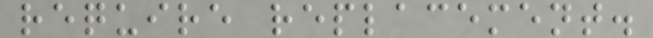require replacement.
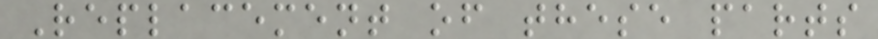Replacement of these parts
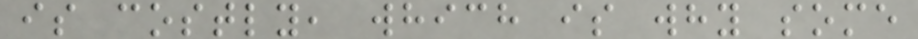is costly, which is why some
